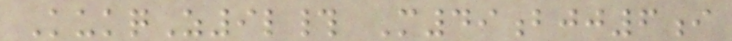KukqZ9l# M49bjj6i
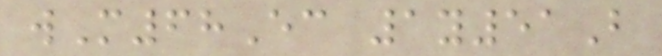wM68Ec 1y51B
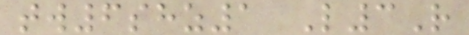tw6shz1 L3R
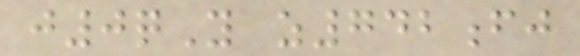j0qY z742fj
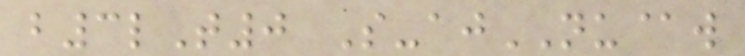b3lT0 S-ajNU@w
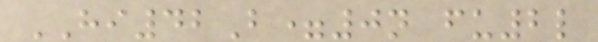HI42B=0n fu2l
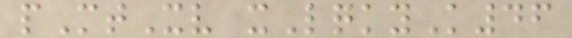pMtXv xLqkyK46
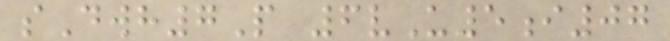sDwh7P 6vU5i07
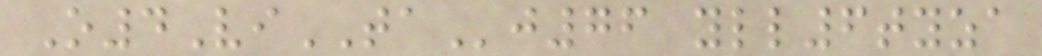O4ViTAj76 yll6tyza
